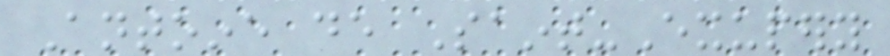Antoine de Saint-Exupery
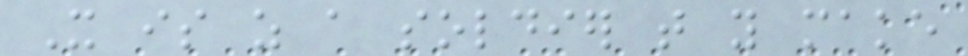It is as a soldier that you make
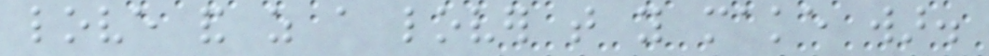love and as a lover that you make war.
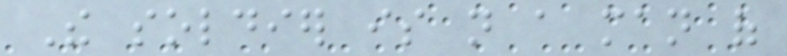The soldier is not a man of
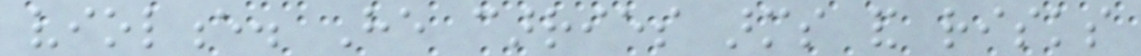violence. He carries arms and risks
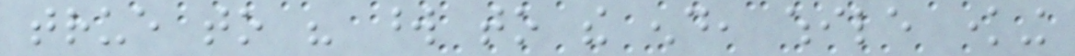true to his word to the end, while knowing
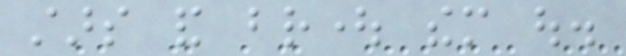stars and brought them out.
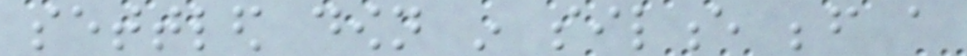settled down in silence before a
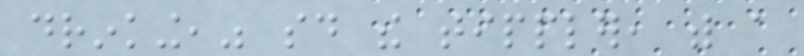drinking," said the tippler, with a
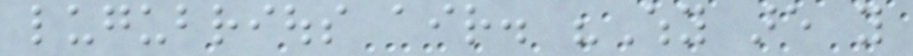lugubrious air. "Why are you
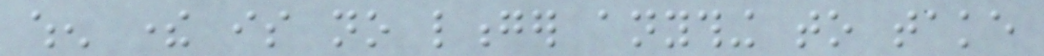when there is no longer anything to take
